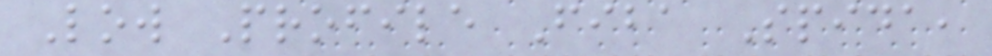Low Profile Fiba Spida,
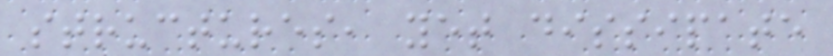structures, yet dissipate
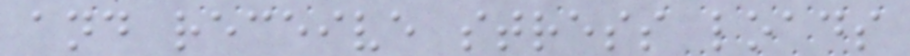and receive stress loads
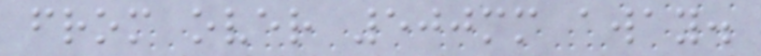from over 500mm away.
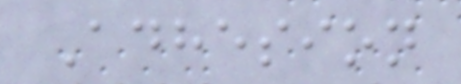Adhesion
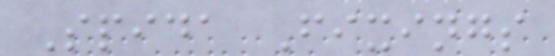Spida Fixings
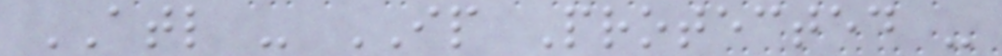ATL - IP Protected -
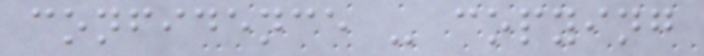confidence - copying
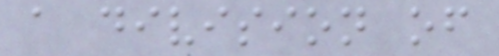a division of
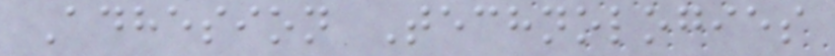Adhesion Technologies
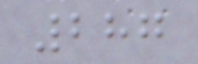287
